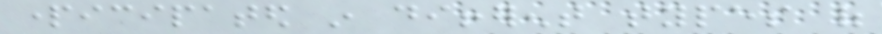participated in different types of
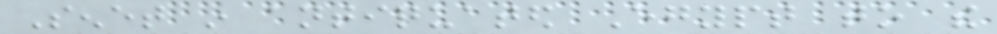Senet in antiquated Egypt to the
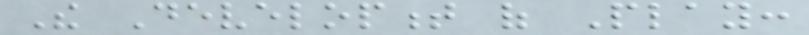The Development of Play:
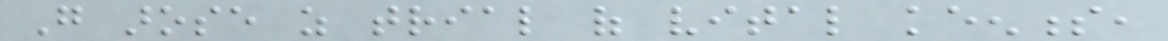Go arose as trial of vital keenness,
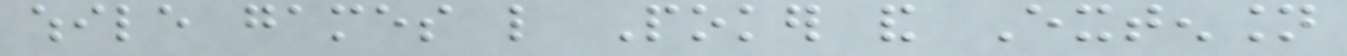while games like Poker and Extension
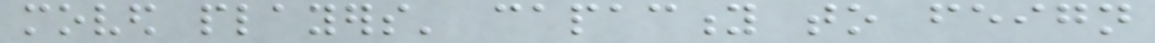moved players' capacity to feign
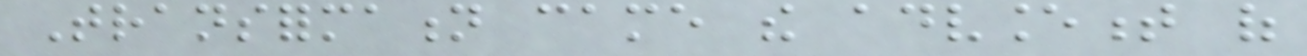Transformation came the advancement of
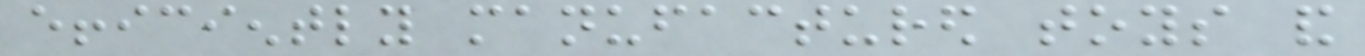efficiently manufactured toys and
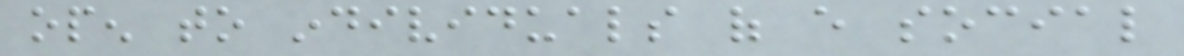open to individuals of every social
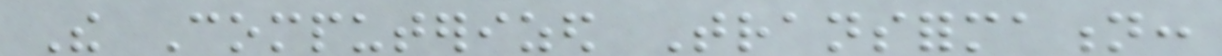The Computerized Transformation:
